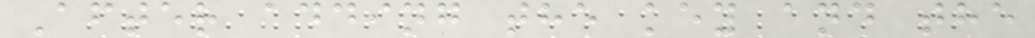After adding the key and the
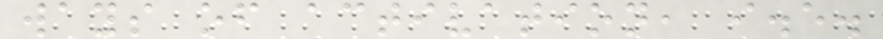ways of activation, i.e.
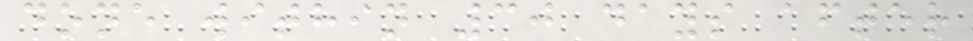done within 30 days after
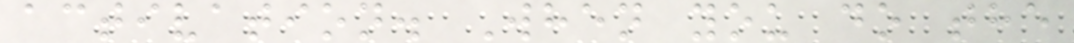activation. When you do the
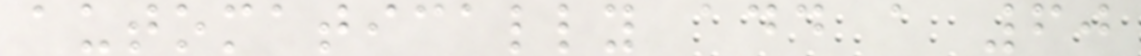automatically add a 60
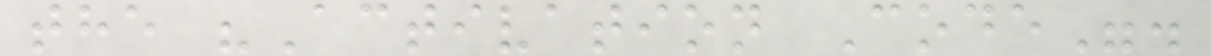the "Activation Code".
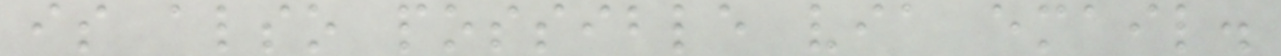is also possible via email.
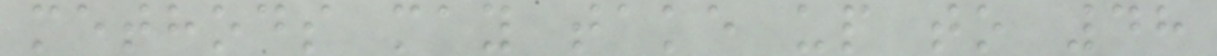methods may take up to 48
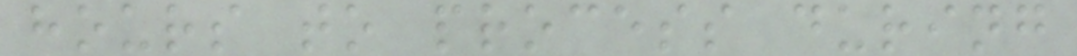hours to process during
